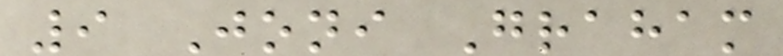9 Joni Graham
